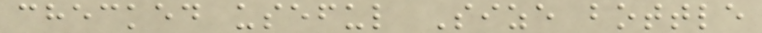checked useful Size bottle
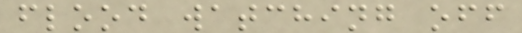flood watching off
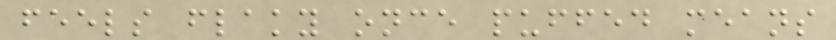feels flaky once puffed means
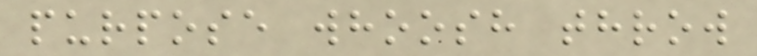purpose whoosh throw
